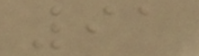91
